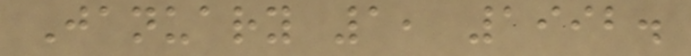January 1, 1992.
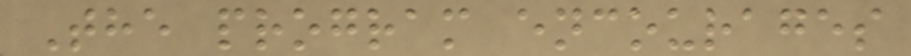The program encourages
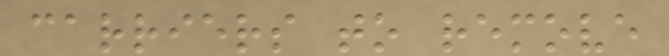carriers to remove
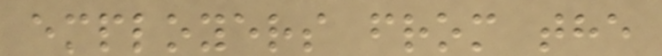employers from the
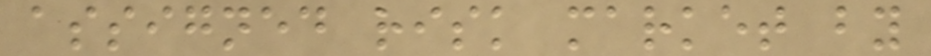assigned risk market by
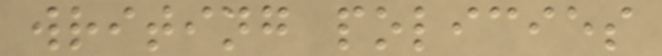writing policies
